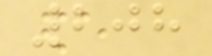208
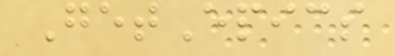GetEpics
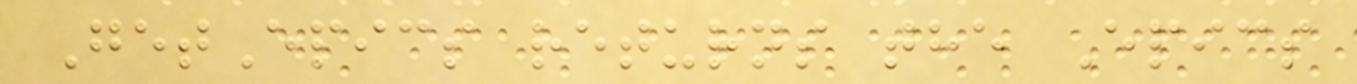GetEpics returns the Epics
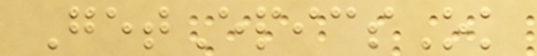GetEpicsOk
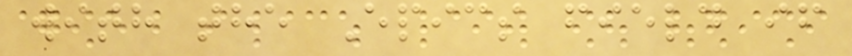with the Epics field if
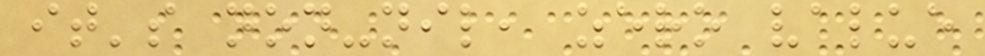it's non-nil, zero value
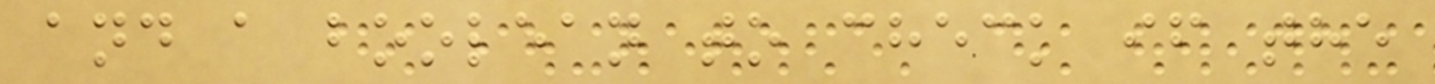and a boolean to check if the
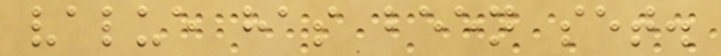value has been set.
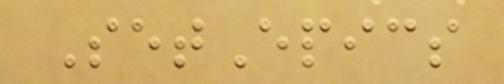SetEpics
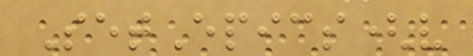SetEpics(v
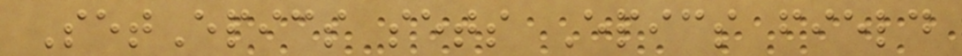SetEpics sets Epics field
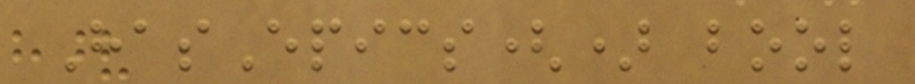HasEpics() bool
